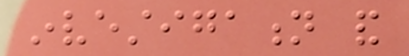investigation and
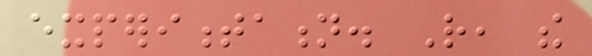experimentation. Rather, the
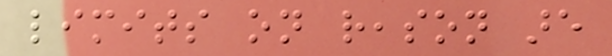limits on reason are
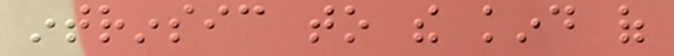intrinsic to the kind of
